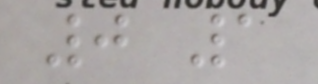0 1
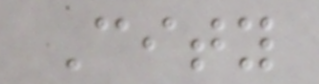City
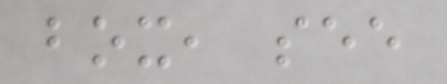box, see
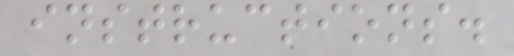instructions.
